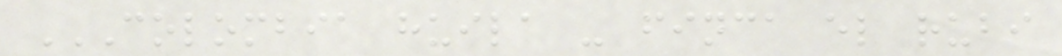COLOMBIA HUILA - FINCA EL RUBI
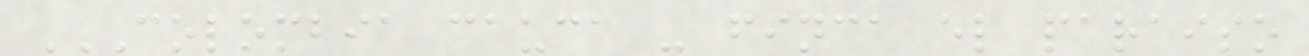COLOMBIA CAUCA - FINCA EL PARAISO
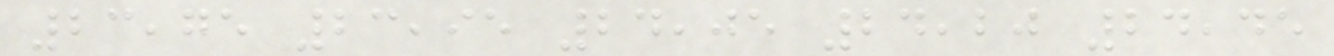23,75 23,95 24,05 24,20 24,45
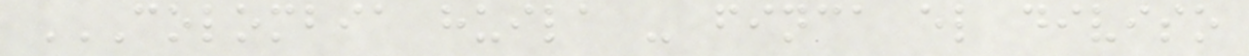COLOMBIA HUILA - FINCA EL DIVISO
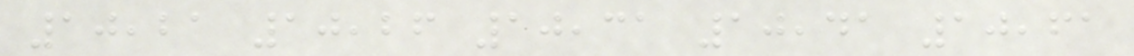10,21 10,26 10,31 10,41 10,61
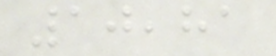10,81
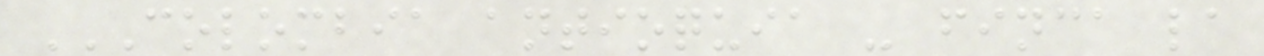COLOMBIA ANTIOQUIA - FINCA LA
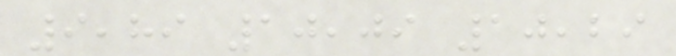9,89 10,09 10,29
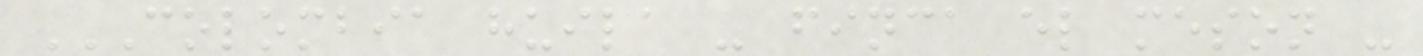COLOMBIA HUILA - FINCA EL MESON -
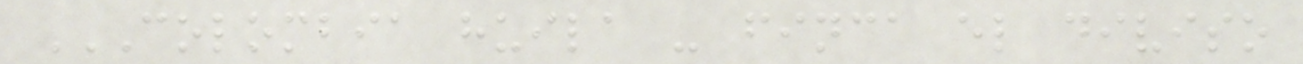COLOMBIA HUILA - FINCA EL DIVISO
